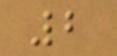2
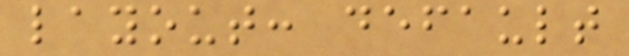layout: default
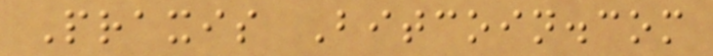Praxis Bitcoin.com
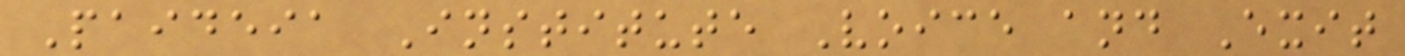Paideia Institute Voice and Exit
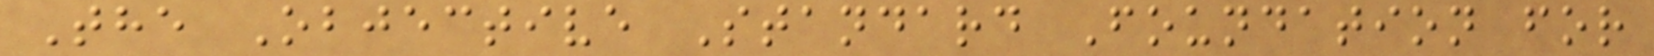The Objective Standard Foundation for
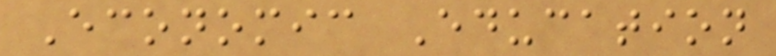Economic Education
